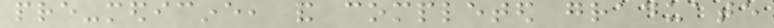pre-medicine, and completed graduate
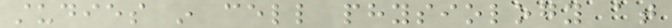studies in cell physiology at
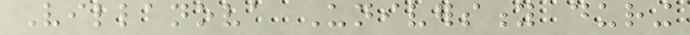Villanova University during
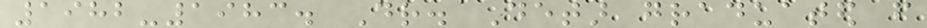1982-1983. Dr. Detar graduated from
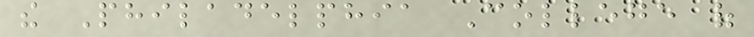the Philadelphia College of
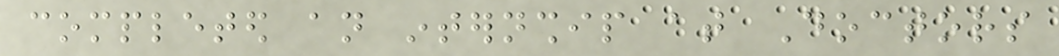completed an internship at Doctors
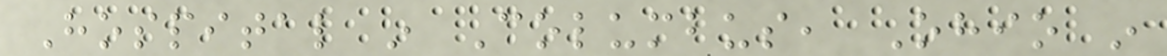Hospital in Columbus, Ohio in
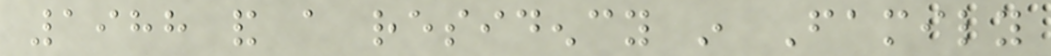1988 and a residency in Family
